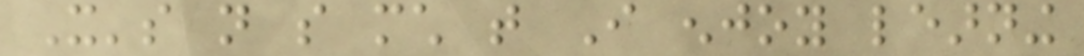It's not so much that I enjoy learning
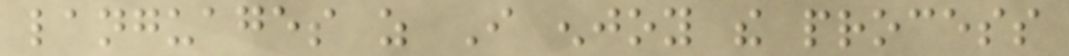languages as I enjoy the process
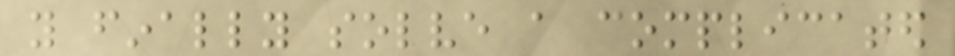you finally solve a complicated
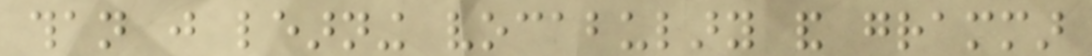than just learning vocabulary and grammar
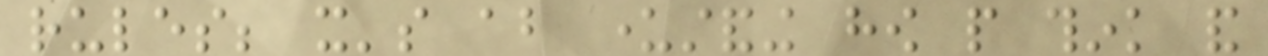rules; it's about understanding how people think and
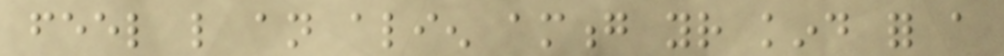feel like an alien among your kind for a
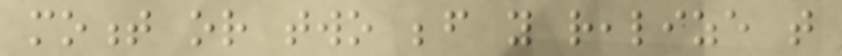moment or two before you realize that
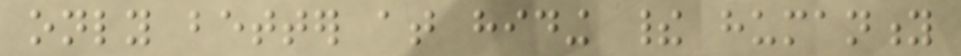only better at hiding their humanity
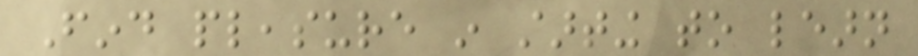Find pleasure in starting to learn
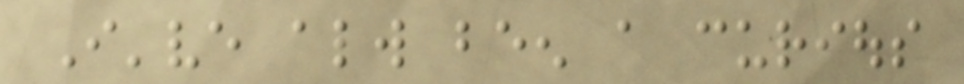I've always been a curious
